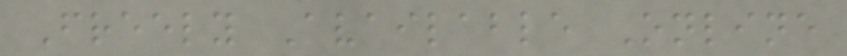Freely Available Online
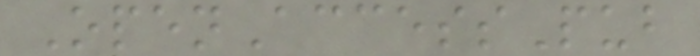OpenAccessPub
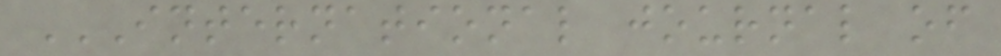INTERNATIONAL JOURNAL OF
